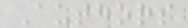Authors
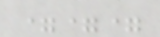===
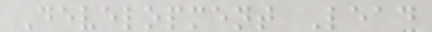Development Lead
